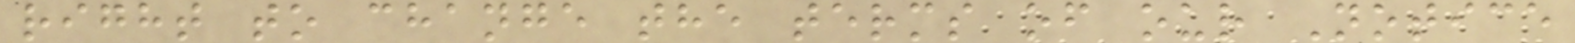right to change the terms of our Notice
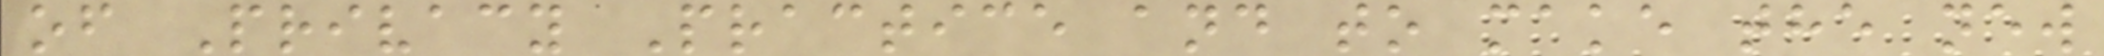of Privacy Practice and to make the new
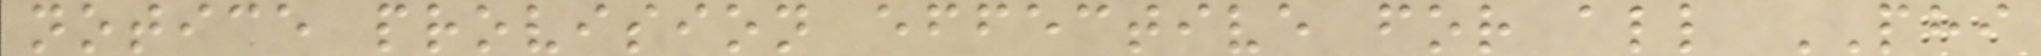notice provision effective for all PHI
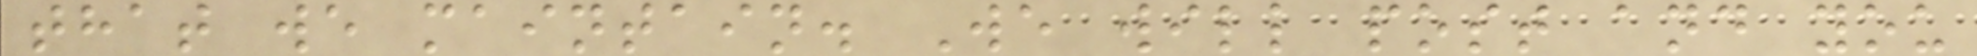that we maintain. We will post and you
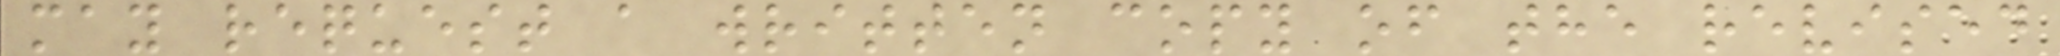may request a written copy of the revised
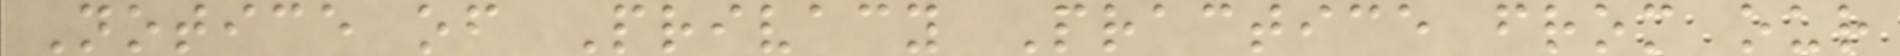Notice of Privacy Practice from our
